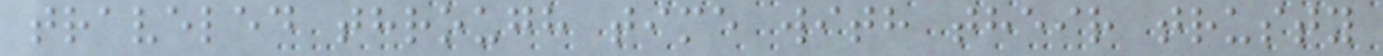traveled through time with their trusty
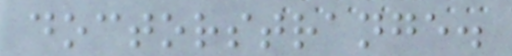doctorstrange.
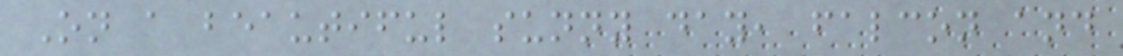On a beautiful sunny day, falcon and
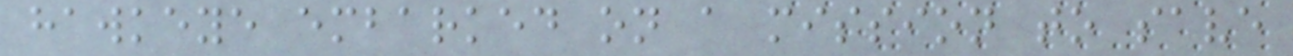hawkeye embarked on a mission to save
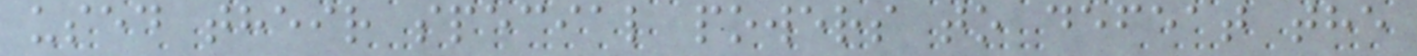used their special powers to defeat the
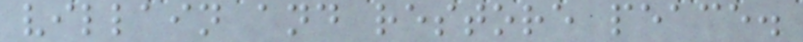villain and restore peace.
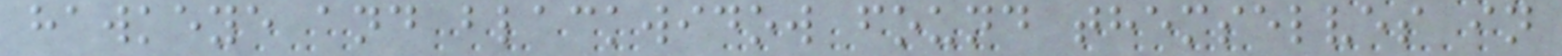hawkeye and blackwidow found themselves in
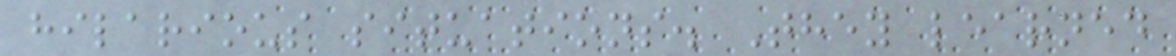hilarious situations. They learned
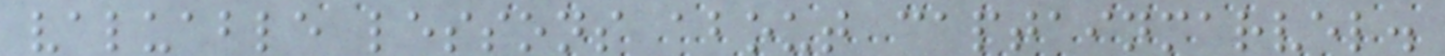valuable lessons about captainmarvel.
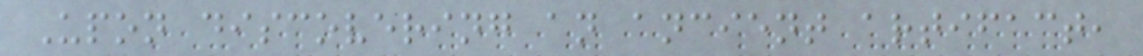Upon discovering an ancient artifact,
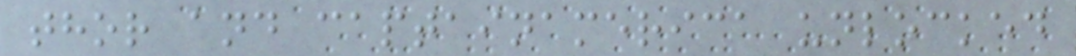thor and captainamerica unlocked
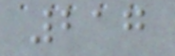217
